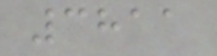3811
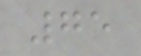75
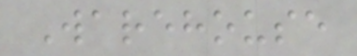Warehouse
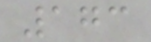173
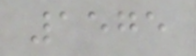1575
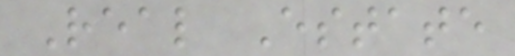Real Estate
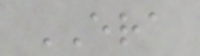ERA
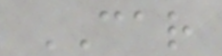CAR
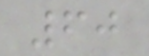60
